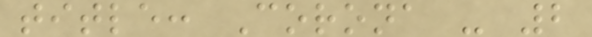title: Corona - 2
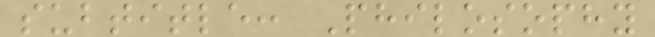subtitle: Philosophy
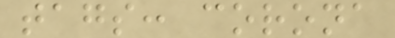tags: corona
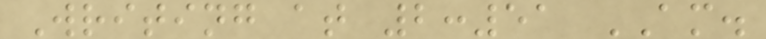Writing at 2:51 AM.
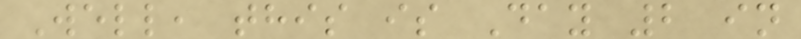Well, this is Day 2 in
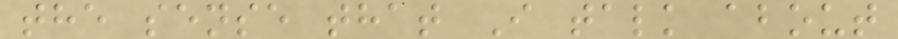the sense that I talk about
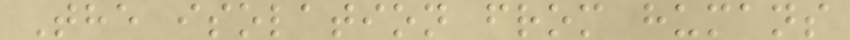The isolation from humans
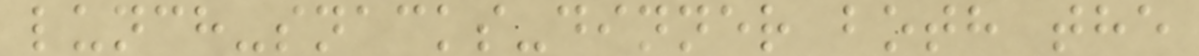lunch-snacks-dinner both the
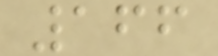166
